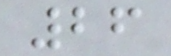26
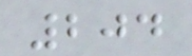204
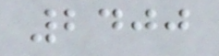2400
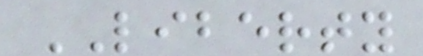LIBERTY
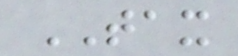TAX
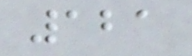121
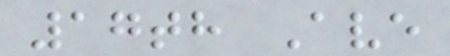17th Ave
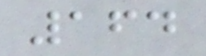164
